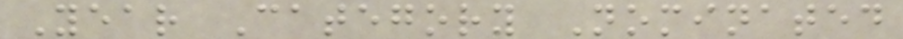Year Category Nominated
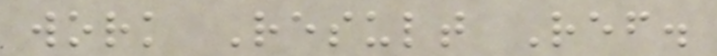work Result Ref.
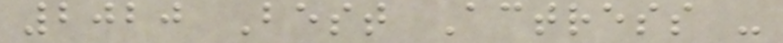2020 Best Actress -
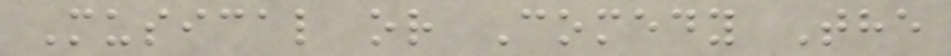Musical or Comedy The
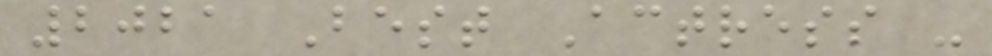2021 Best Actress -
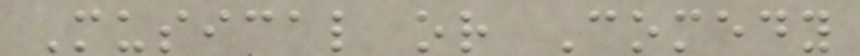Musical or Comedy
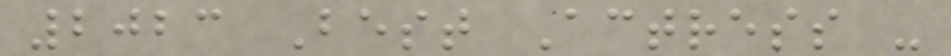2023 Best Actress -
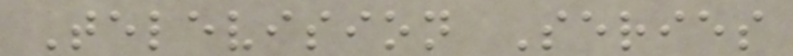Television Series
